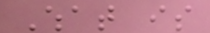What is
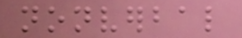nonverbal
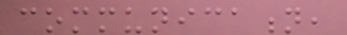communication,
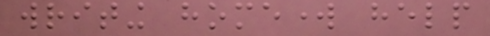writing homework help
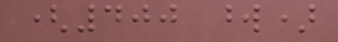(400 word)
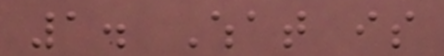1. What is
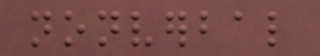nonverbal
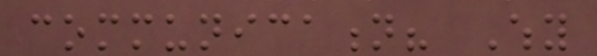communication? Why
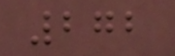272
